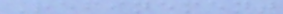Refinement
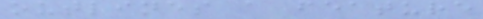outlines a feature
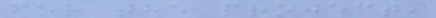for the project,
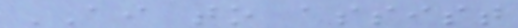AI to assist
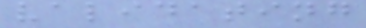validating
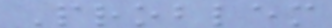Problem
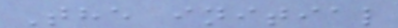The initial
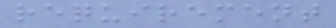requirement
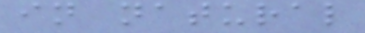in natural
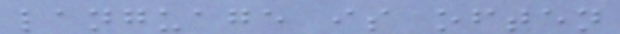language is often
